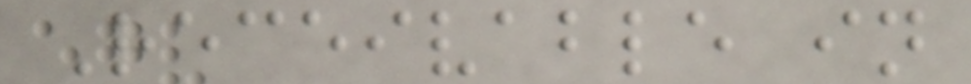Receivable in
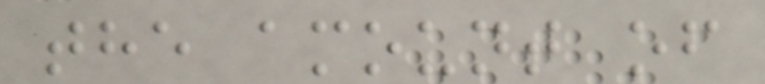the amount of
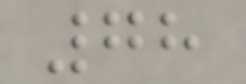78
